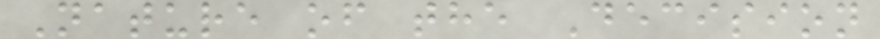Nature of the Decision
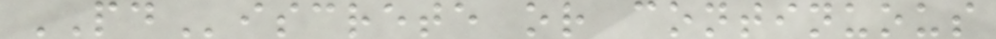PDiscrete or continuous
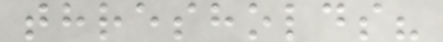thresholds?
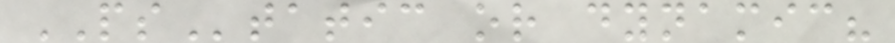PStatic or dynamic?
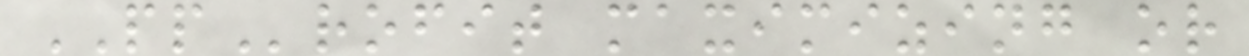PProfit maximizing or
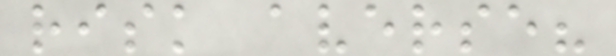risk averse?
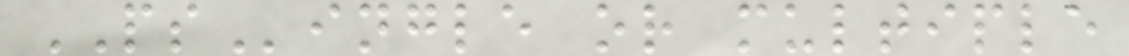PSingle or multiple
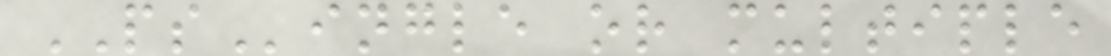PSingle or multiple
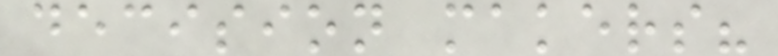decision makers?
